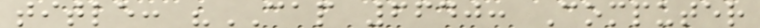title: "CAP 6640: Computer
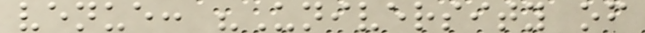venue: "University of
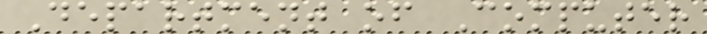Department of Computer
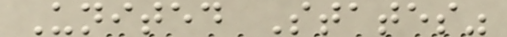United States"
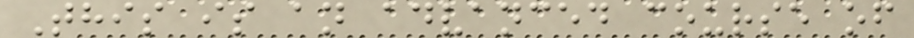This is an advanced course of
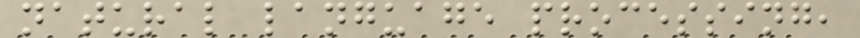natural language processing,
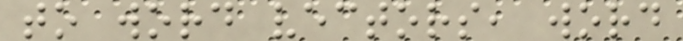to word vectors, word
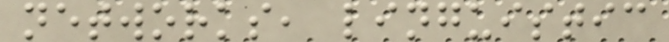networks, linguistic
